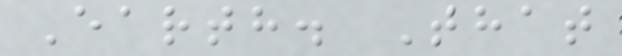Earth. That
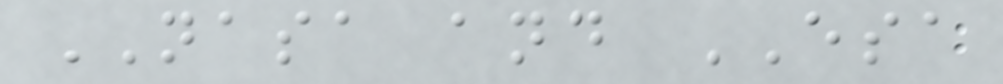NASA and ESA
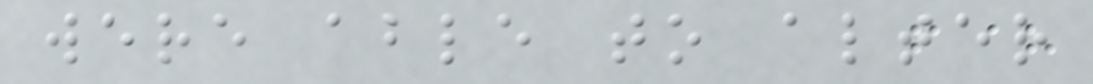were able to alter
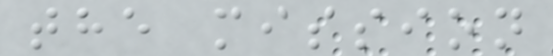the mission
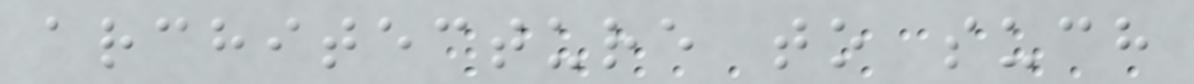architecture to such
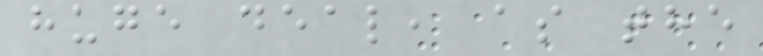huge deal, as the
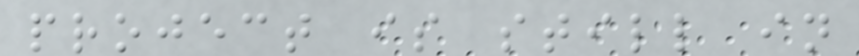project is still in
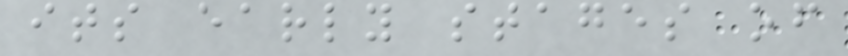its early stages of
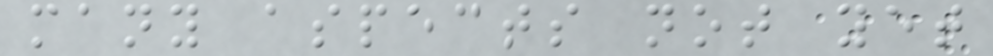many aspects not yet
